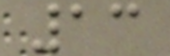13
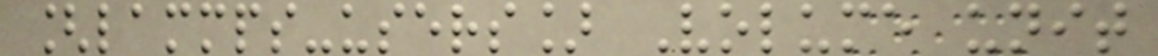[lammps-users] Volume unit
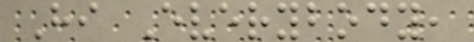Hi Everybody,
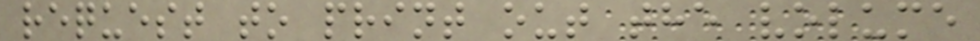request to print out the volume
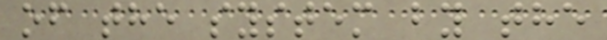of the system by the
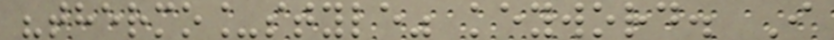"thermo_style" keyword. I
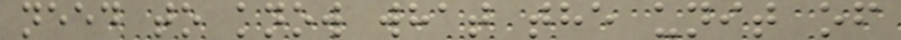need to know what the unit of
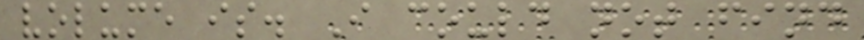volume is. I could not find
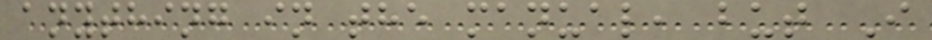anything in the manual, but I
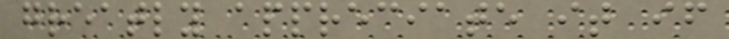greatly appreciate it if
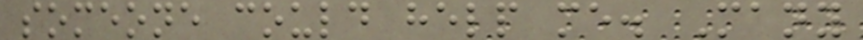someone could help me. Many
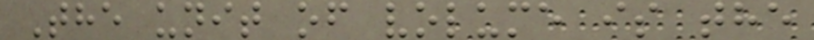The unit of volume is the
